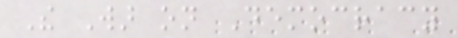The War on Democracy
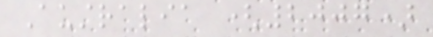Australia (2007)
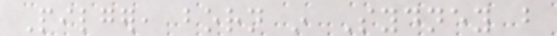Pilger, born in Sydney but
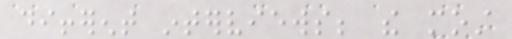different interviews; the most
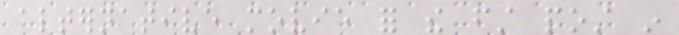alternative movie for the first post in
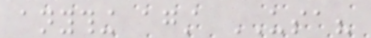anything against USA?
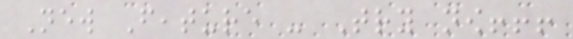New Feature - Try now!!!
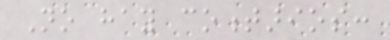No hay comentarios:
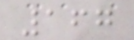167
